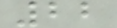22
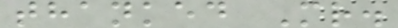thanked Mr.
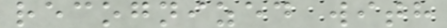recognized with
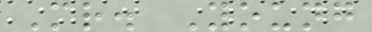Mr. Young
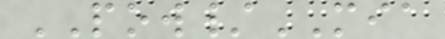POW/MIA
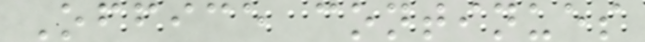Office continues
